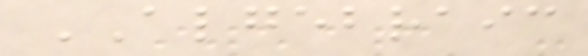ALGEBRAIC
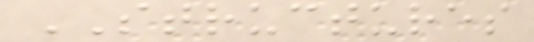STRUCTURES
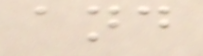and
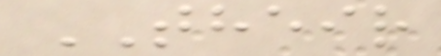THEIR
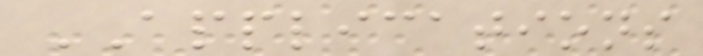APPLICATIONS
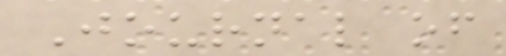Journal of
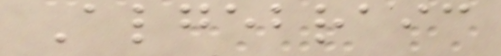Algebraic
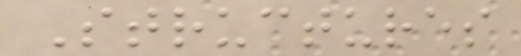Structures
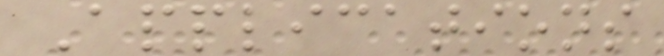Applications
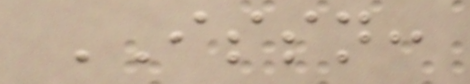ISSN:
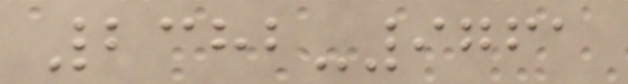2382-9761
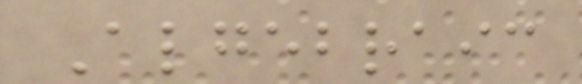Algebraic
